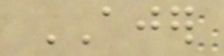AJER
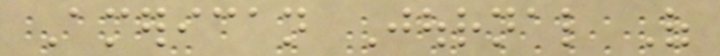American Journal Of
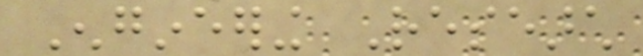Engineering Research
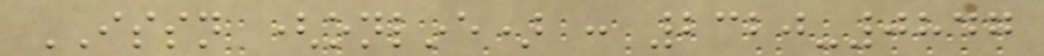ISSN (online) : 2320-0847
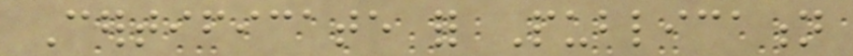Certificate for Publication
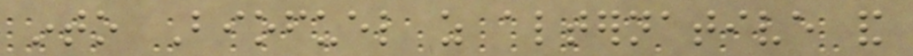into Biofuel as alternative and
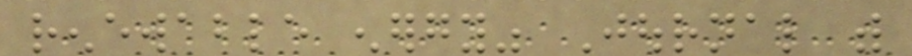renewable energy" Journal with
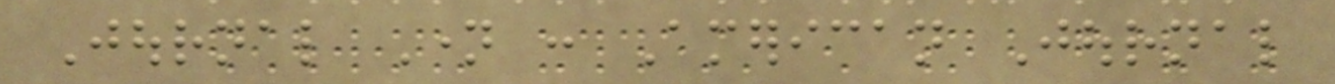Journal Name : American Journal
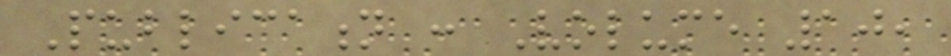Publication : Volume 10,
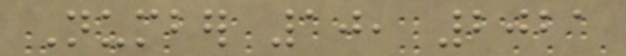Number 10, 2021
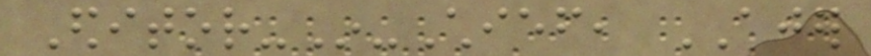Editor-In-Chief, AJER
